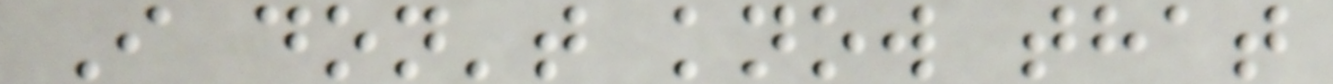I don't know that
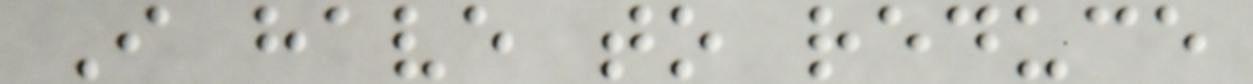I have to reduce
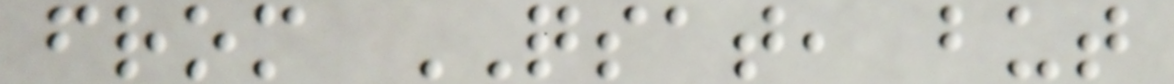from QSAT, but
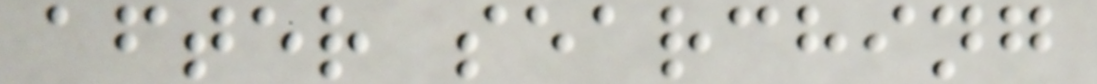after searching
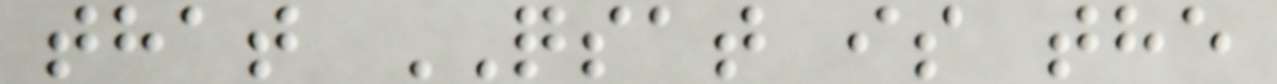that QSAT is the
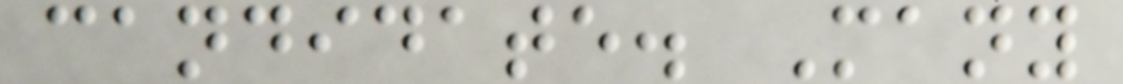candidate. Many
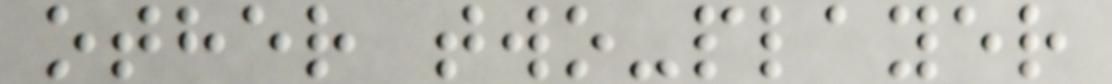other two-player
